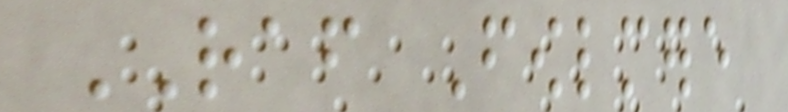RAF Fowlmere
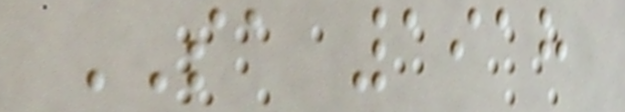SA 1918
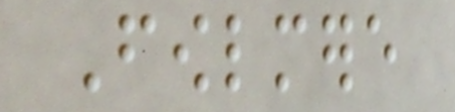Fowlmere
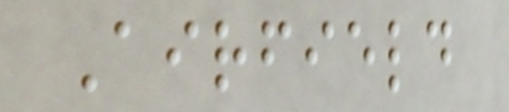Airfield
